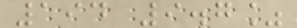194 9.7%
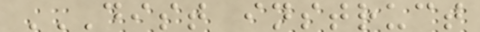DIST INSTRUCT
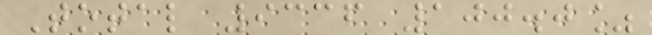Total 9336 100.0%
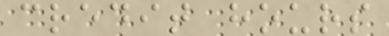credit hours
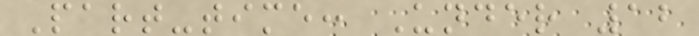Part-time: Under 12
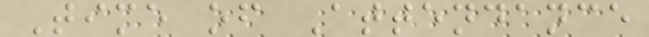Time of Attendance
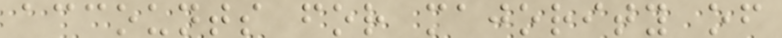accounts for majority of
